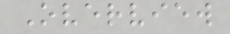Overview
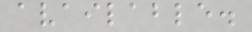available.
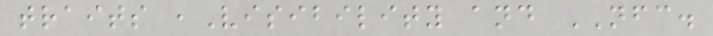traits ,Visibility and NFC.
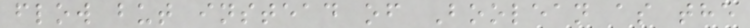flow but instead of Boolean as the
